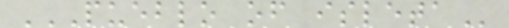PUEBLO OF ISLETA
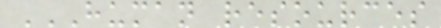HUMAN RESOURCES
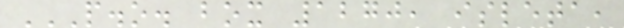P.O. BOX 1270, ISLETA,
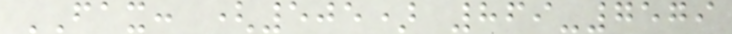FAX: (505) 869-7579
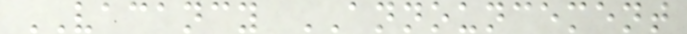VACANCY ANNOUNCEMENT
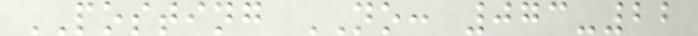POSTING NO: 073-22
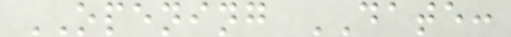OPENING DATE:
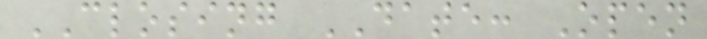CLOSING DATE: Open
